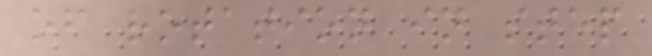of rotation in step
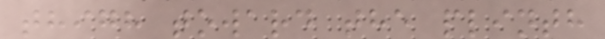thigh toward the plinth
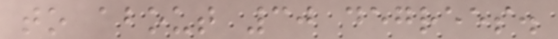to about 30 degrees.
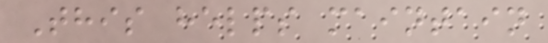This helps maintain
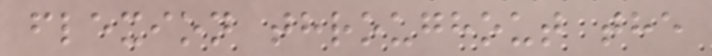flexion throughout the
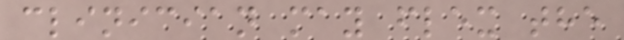clinician may flex the
